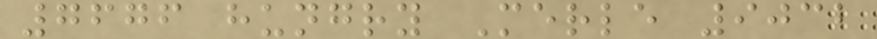7676 hungry Merle 9032
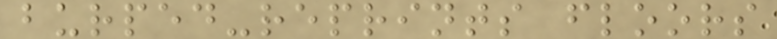burped-reprints floors
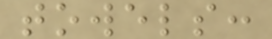towels:
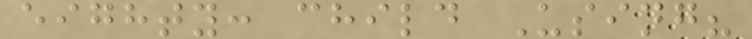eighty: child Using?
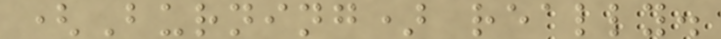(Burning) really.
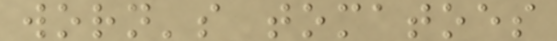worn's tomatoes
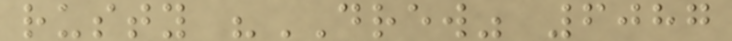rusty "DREW" 6087
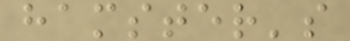hamster's
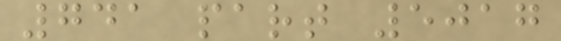741 part 5017
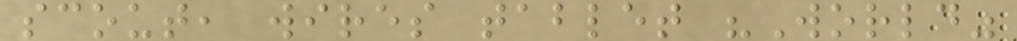scout, wires tablet "World"
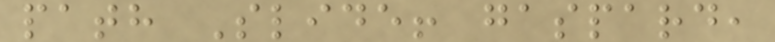path Slide! gaspard,
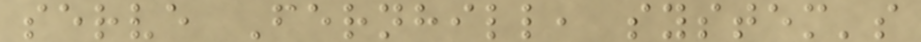serve Fernhill, system's
